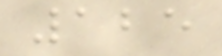125
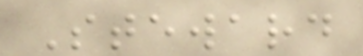Steward
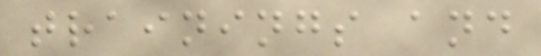trainings and
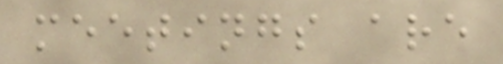meetings are
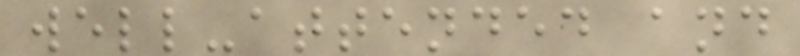well-attended and
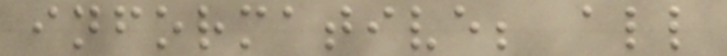informative; all
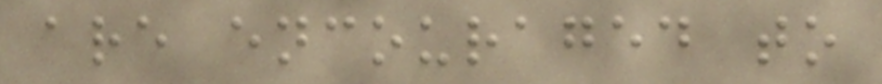are encouraged to
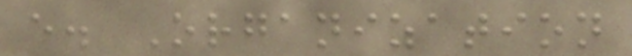e. Organization
